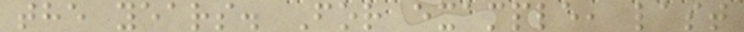the years. For example, last
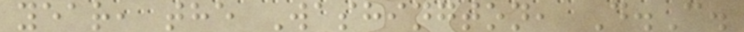year, the Washington, D.C.
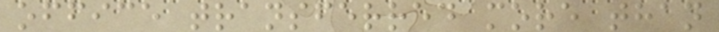office transferred more than
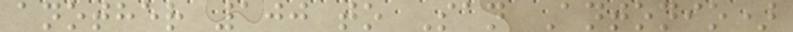another 100 to San Antonio)
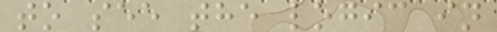to see the logic in
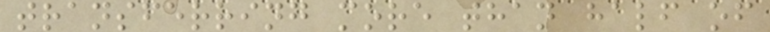transferring more than half of
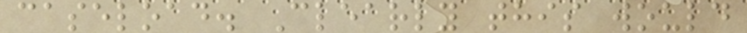caseload. Clearly this would
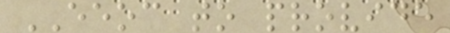EEOC to provide
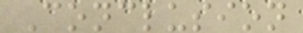Conclusion
